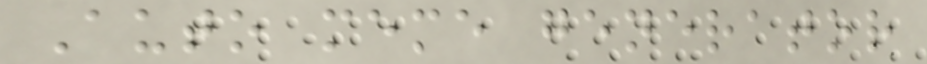Auto meme generator
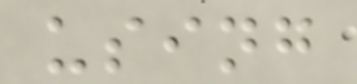using
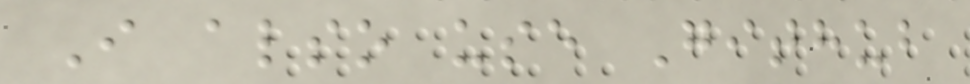I also use Github
